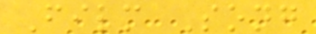Film Song
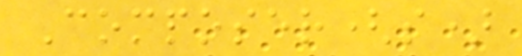Composer(s)
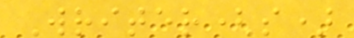Writer(s)
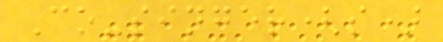Co-singer(s)
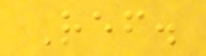Ref.
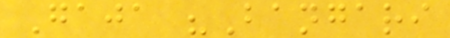Gaja "Bangari
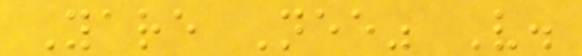Yare Nee" V.
